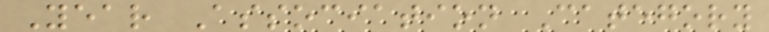Year Association Category
